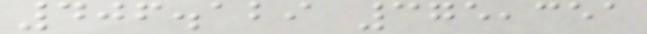406.129 375,351
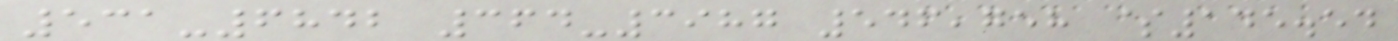531-6842 364-3987 546,758 $145.54
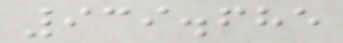939.685
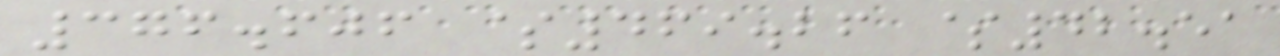376.606 $469.26 $42.51
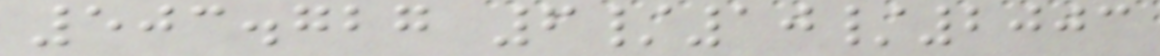503.727 6/10/2003
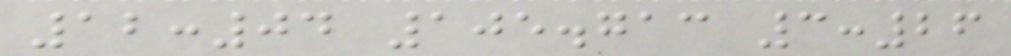12:04 105.713 3:26
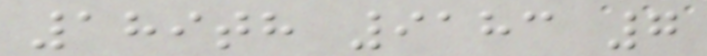189th 9183 7
